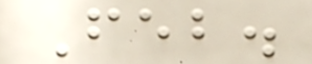Feb.
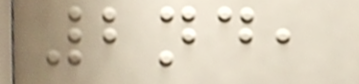2nd,
